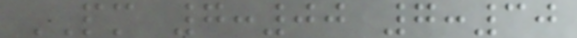PM 7:00 7:30
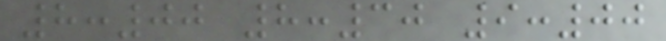8:00 8:30 9:00
